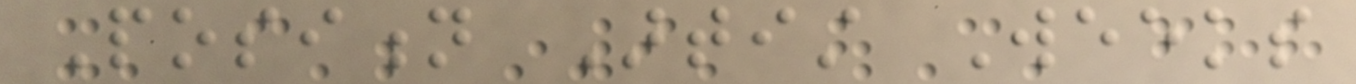Position Artist Weeks
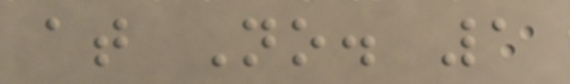at No. 1
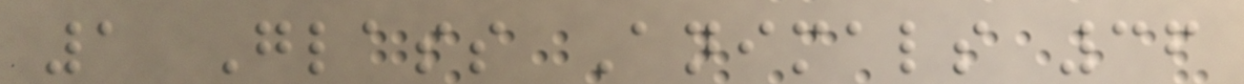1 Glass Animals 36
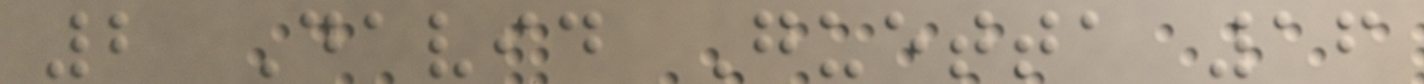2 David Guetta 16
